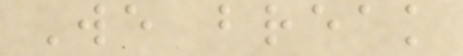We break
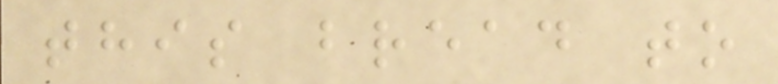this bread to
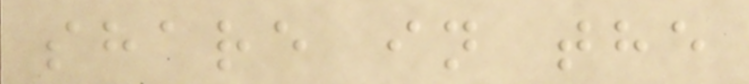share in the
